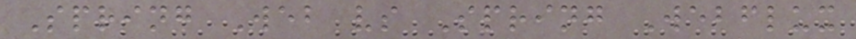Spring Web vs Spring Webflux
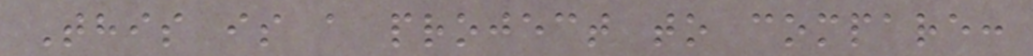This is a project to compare:
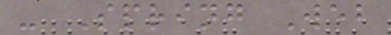- Spring Web
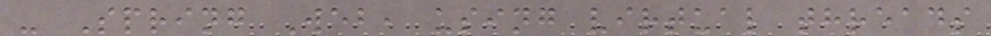- Spring Web, using virtual threads
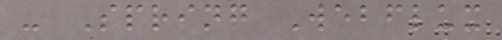- Spring Webflux
